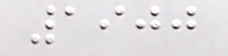1900
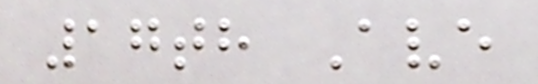17th Ave
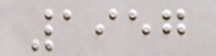1957
